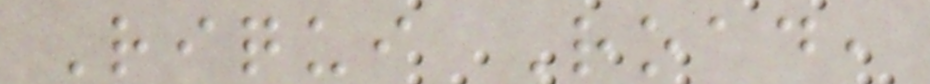Riqui Road,
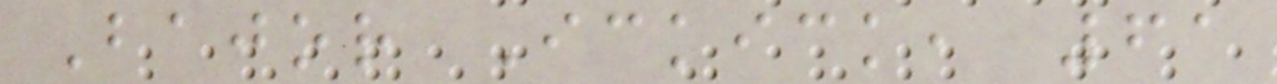Bajor Ickick, 61
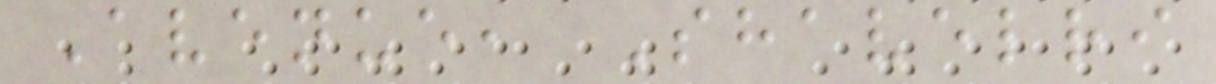Avenue, Shavelri
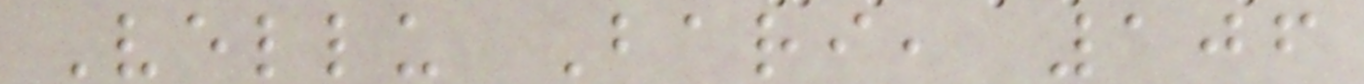Vellu Bari, 106
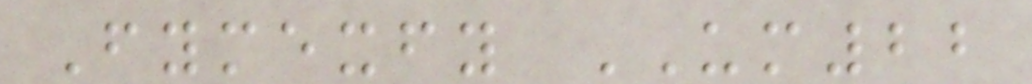Fymexfy UM22
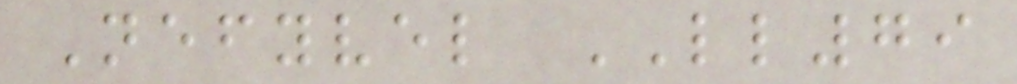Nefyvel LL79
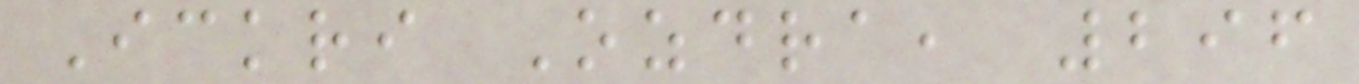Ickri Ozdra, 296
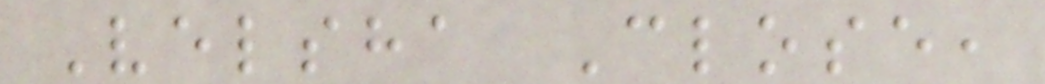Velsha Close,
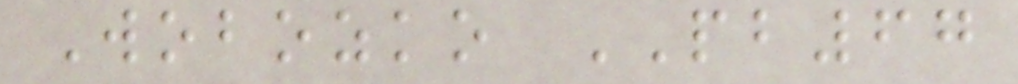Wobozko PB67
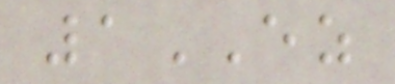1EZ
